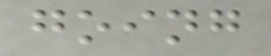going
